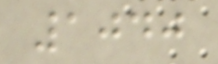1040
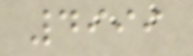4999
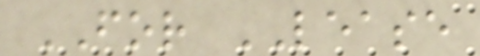FOR LEASE
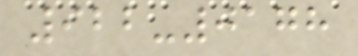922-0178
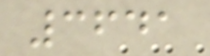3641
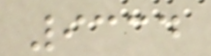9334
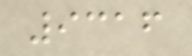9316
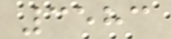3583
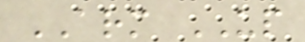ARM UP
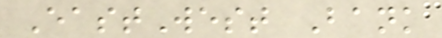EastWest Bank
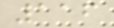116
